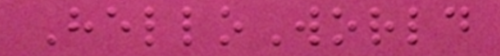HelloWorld
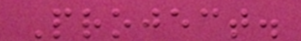Project.
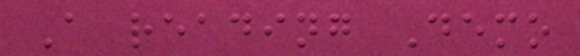A reading Demo
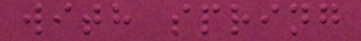with spring
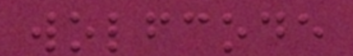wolfcode
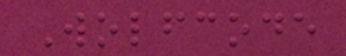Wolfcode
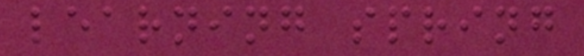learning spring
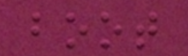boot
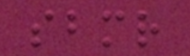sbmr
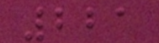221
